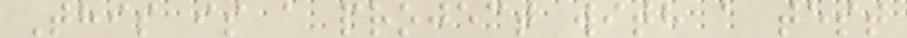This is a project with a test
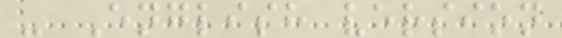- English version
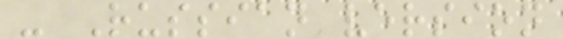- Russian version
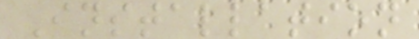Installation
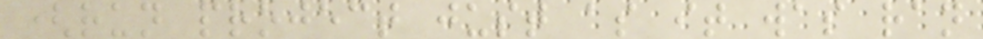(run project just as it was ran
